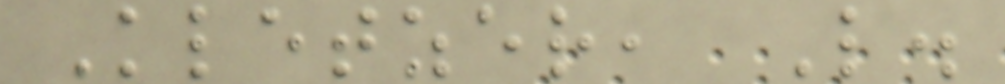Kletzer, L.
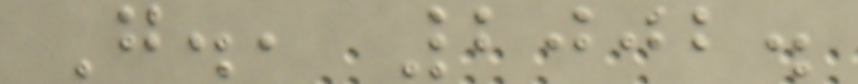G., 2002.
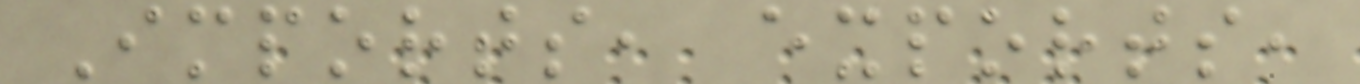Imports, exports,
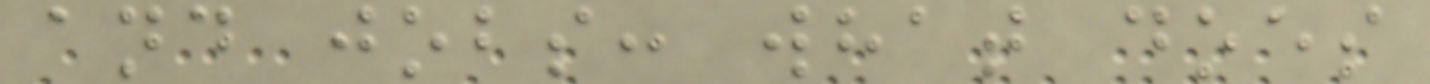and jobs: what does
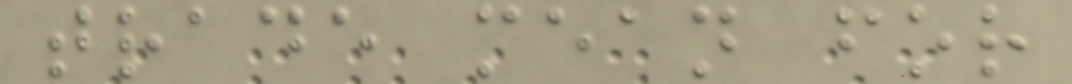trade mean for
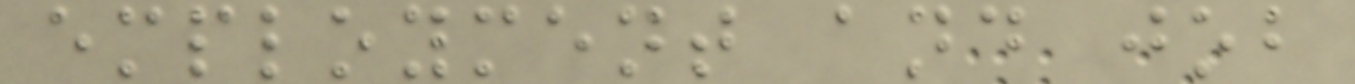employment and job
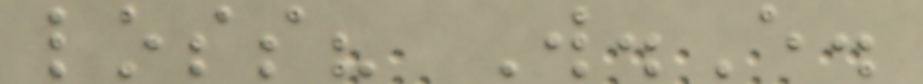loss? W.E.
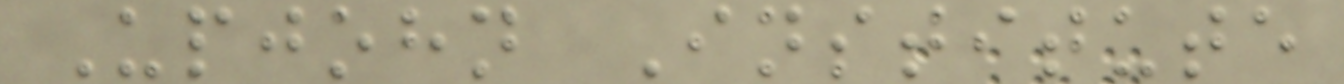Upjohn Institute
